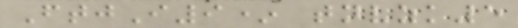FtjI9* tnvzk5
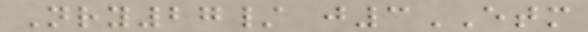Nry27/ j3ETM
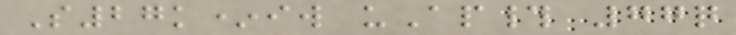S27k*iw uAp# 77q
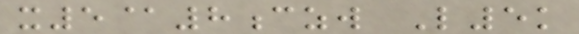x5@8czw L5k
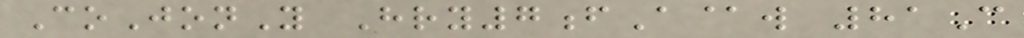CoJonY Hry7fA@w 81C
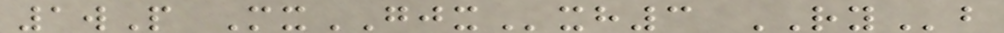1wP MxGJXxh3 RYb
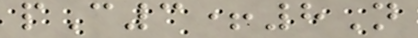pC3+8N
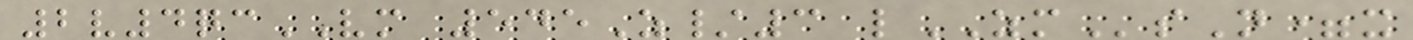2v4qcVM 545Z/3 lZMsN=x
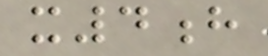x4h
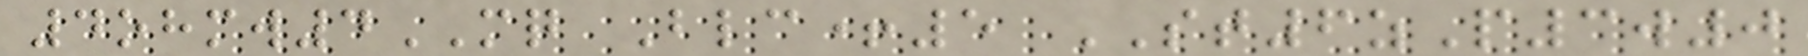4ohmw4MQ Blc+5 ST6zP3w0
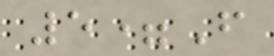5=F
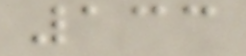133
